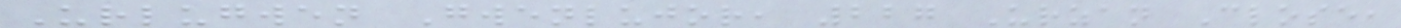Urlugwen Gwenlujor, 227 Urzan Close,
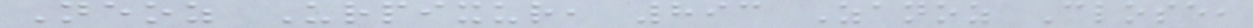Neoz Urpixur, 893 Zanoz Close,
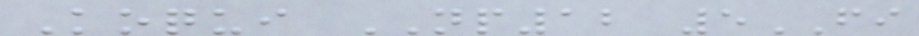Koqui NP12 5FI
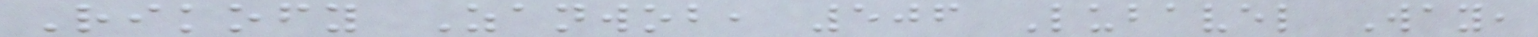Rikofy Zanwob, 506 Lubavel Way,
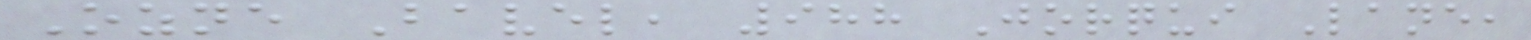Ozne Bavel, 988 Jorqui Lane,
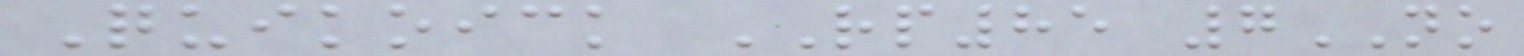Quikoick RP85 7NO
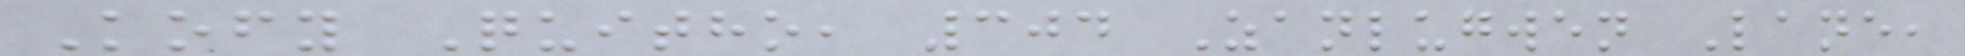Kofy Quitho, 304 Zanlugwen Lane,
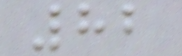82
